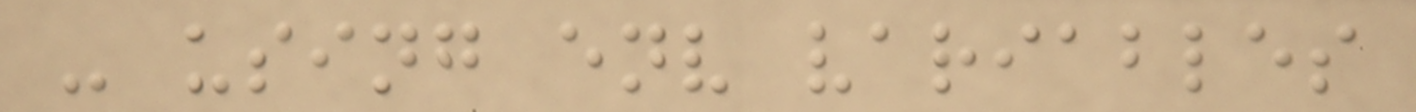- using env variables
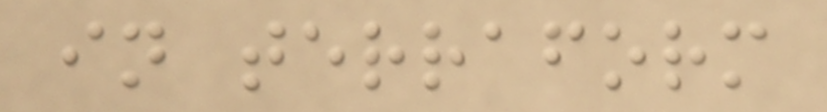in terraform
